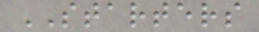STARTERS
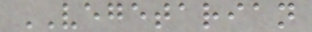VEGETARIAN
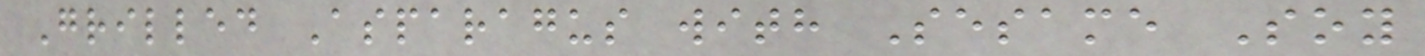Grilled Asparagus with Sesame Soy
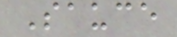Sauce
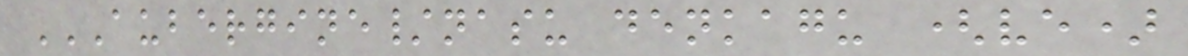AUBERGINE/NASU DENKAGU (VE)
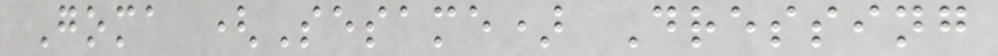Goma (Sesame) Dressing
